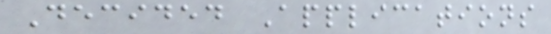Decided Applications
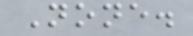None.
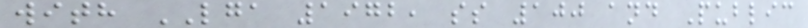with LGA 1972, ss 100 and Public
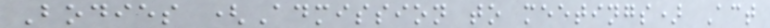Bodies (Admission to meetings) Act
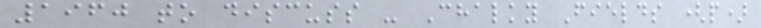1960 to discuss - Chalky Fields (p)
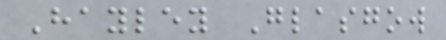Hayley Glasgow
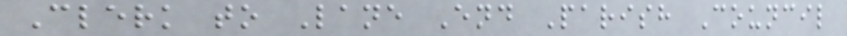Clerk to Lane End Parish Council
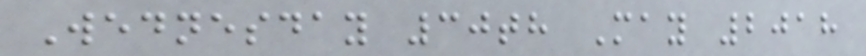Wednesday 30th May 2018
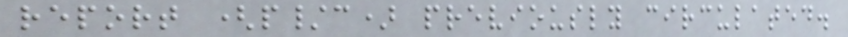report (p/c) previously circulated.
